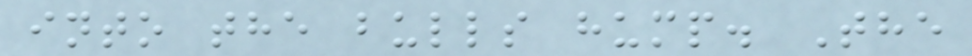into the bulls hump. The
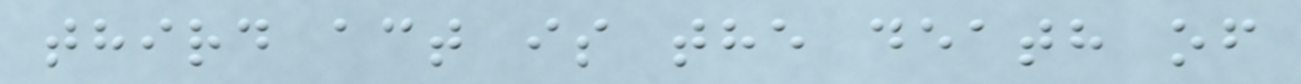third act is the death of
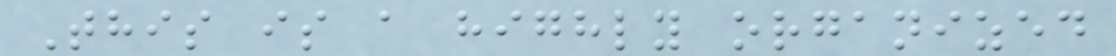This is a highly organized
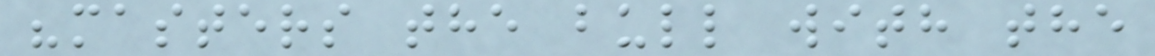"masters the bull with the
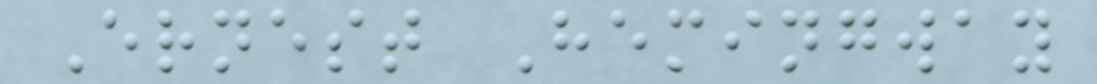Ernest Hemingway
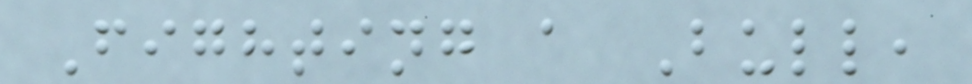Fighting a Bull,
